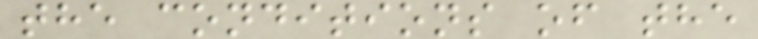the conditions of the
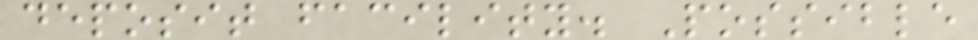deposit facility. Possible
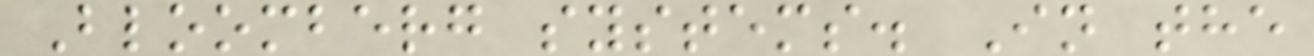Bloomberg systems. In the
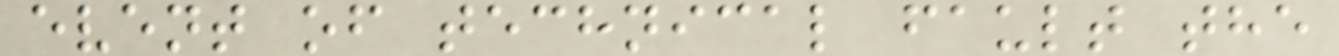event of technical fault the
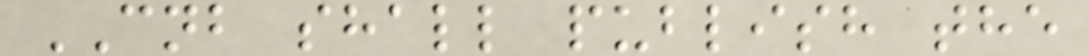CNB shall publish the
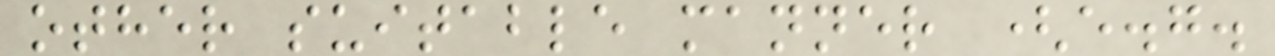other suitable manner (e.g.
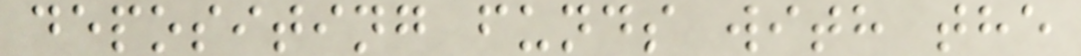depositing funds with the
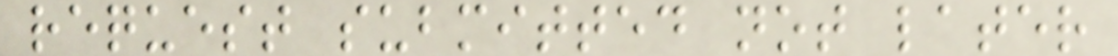request submitted not later
